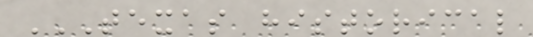TEXAS HISTORICAL
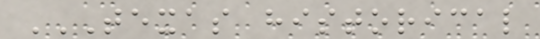TEXAS HISTORICAL
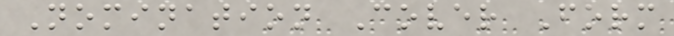Nomination Cover Form
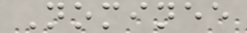Nominee
